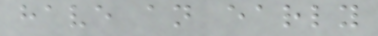have an early
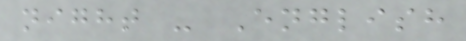night - English
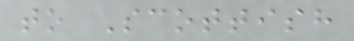to Scottish
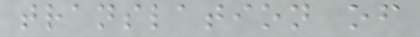translation of
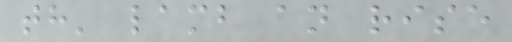th' lamb an rise
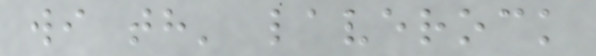wi th' laverock
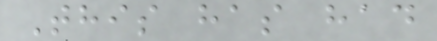This has had
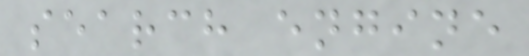search engine
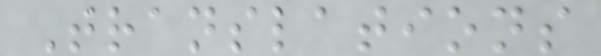Translations
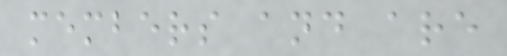members and are
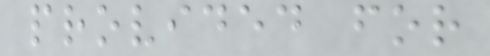provided for
